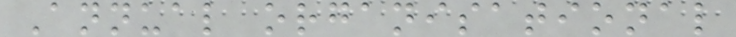Annual organisational
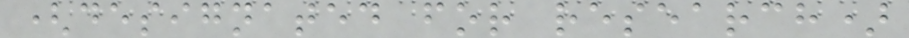(designated for research)
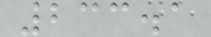233.1
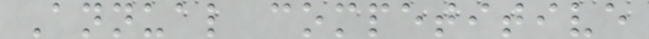Annual competitive
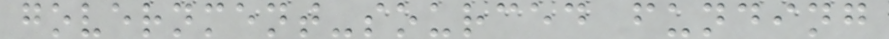government-sourced funding
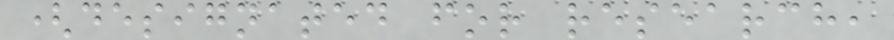(designated for research,
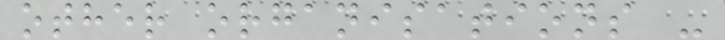other organisations -
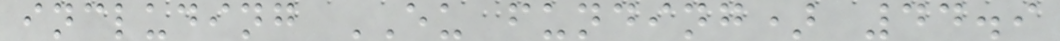including EU funding) 44.9
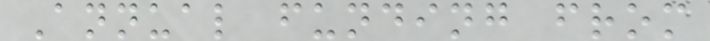Annual funding from
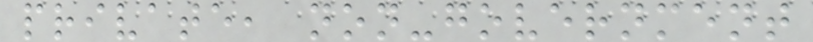private, non-government
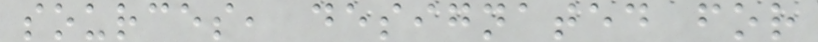sources, designated for
